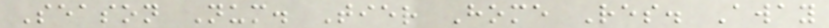Season Num. Tier Home Res. Away
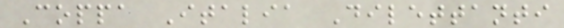Coppa Italia Dilettanti
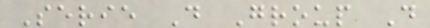Serie D Group D
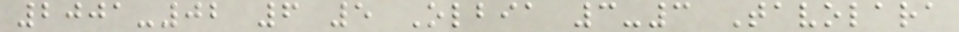2001-02 6 5 Olbia 3-3 Tavolara
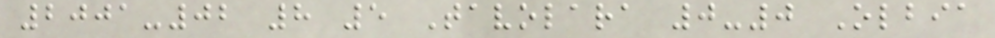2001-02 8 5 Tavolara 0-0 Olbia
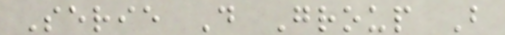Serie D Group B
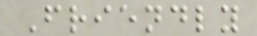Friendly
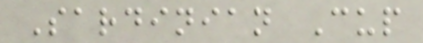Sardinian Cup
